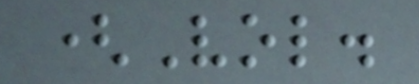(Vol.
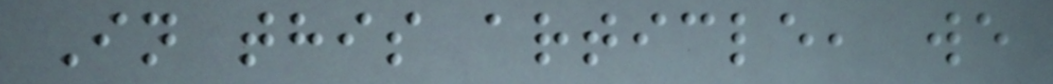In this article, we
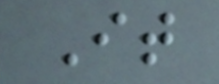It
